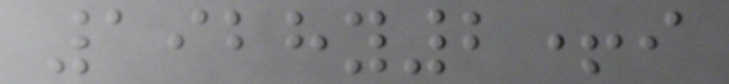1928y2+i
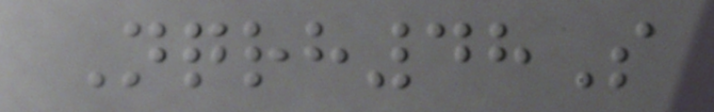Nqrh48S
